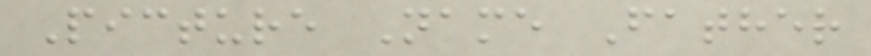Picture Name Father
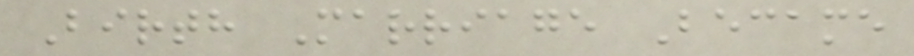Birth Marriage Became
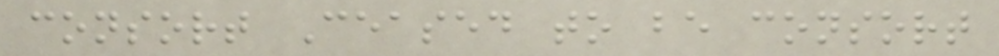consort Ceased to be consort
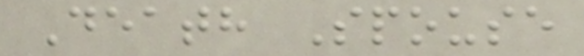Death Spouse
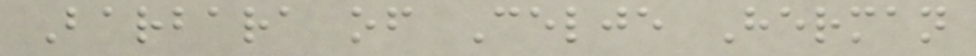Barbara of Celje Herman
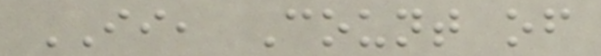II, Count of
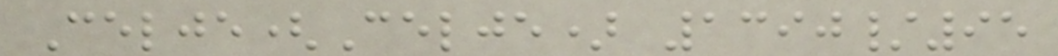Celje(Celje) 1390/95
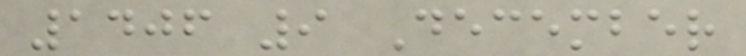1406 9 December
